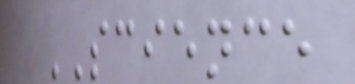SCIENCE
